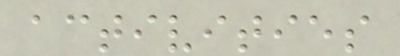activities
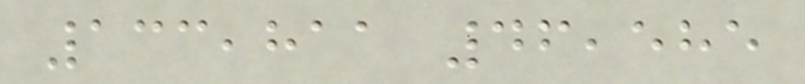133,811 46,585
